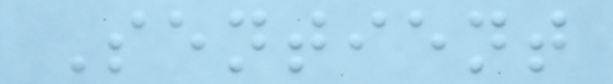Sentient
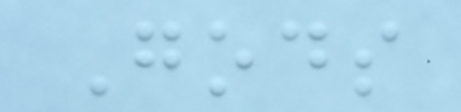Gods
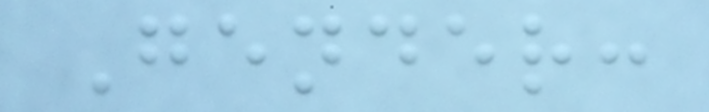Gender:
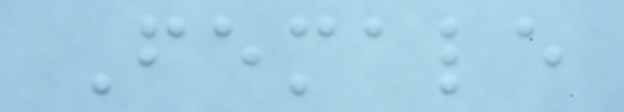Female
